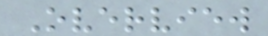Overview
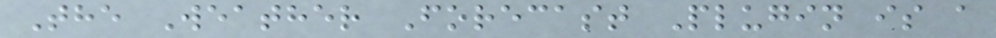The Weather Forecast Plugin is a
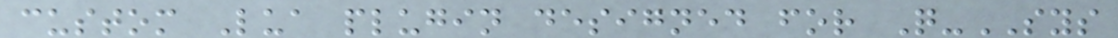custom Lua plugin designed for Q-SYS
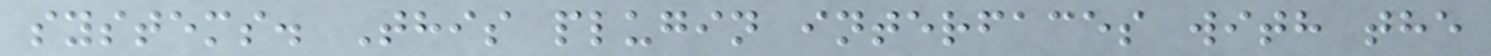systems. This plugin interfaces with the
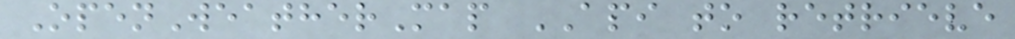OpenWeatherMap API to retrieve
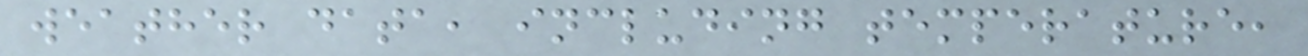weather data, including temperature,
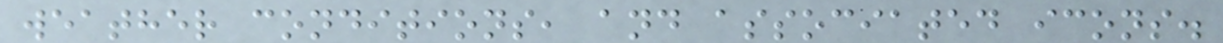weather conditions, and associated icons.
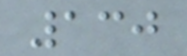130
